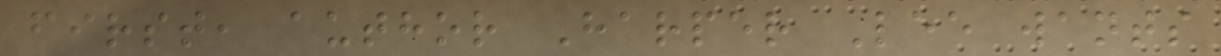first, author Harper Lee wants
